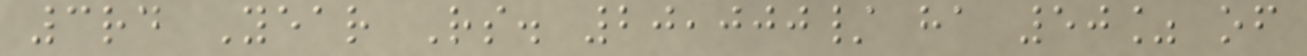3rd Year Rs. 20,000/ ha 50% of
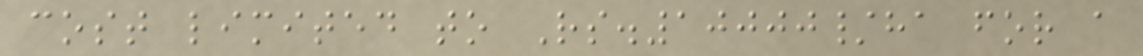cost limited to Rs.10000/ha for a
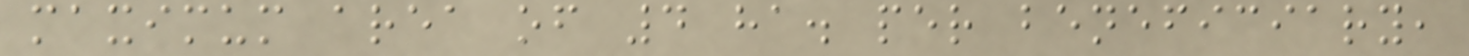maximum area of 4 ha. per beneficiary,
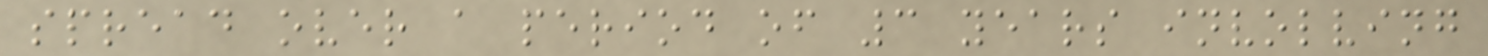spread over a period of 3 years involving
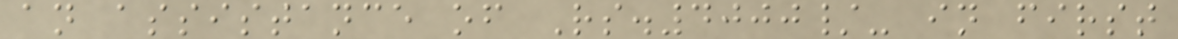an assistance of Rs.4000/- in first
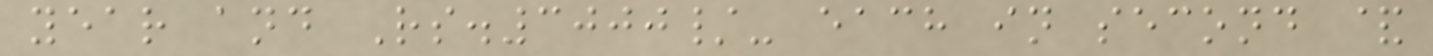year and Rs.3000/- each in second &
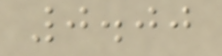0.00
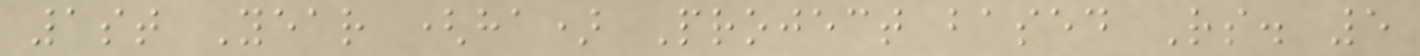1st Year (ha) Project based Rs. 5
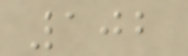102
